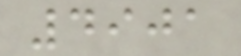4901
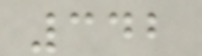342
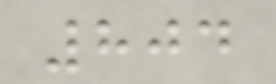804
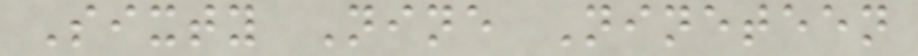Sixty Nine Nineteen
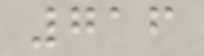716
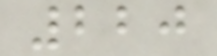220
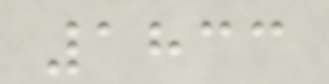1833
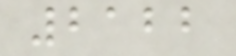2122
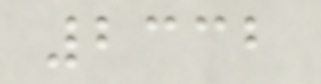2332
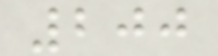200
